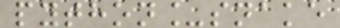python_snake
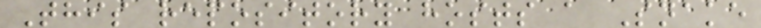This repository hosts a Snake
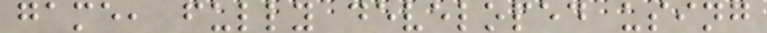game, fully developed using
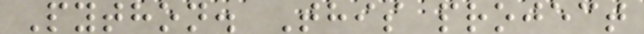Python. This project
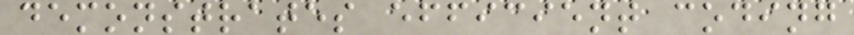demonstrates efficient coding
